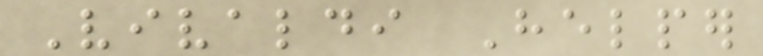Vivaldi Helper
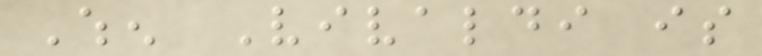When Vivaldi is
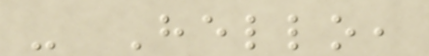- Hello,
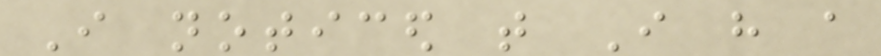I noticed that I have a
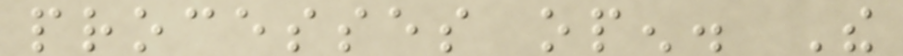processes open. The
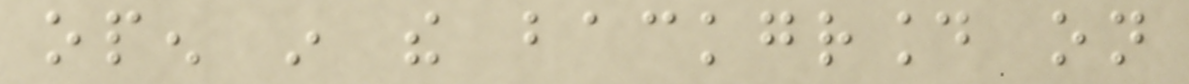open in the background on
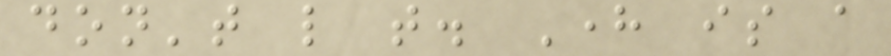don't like that. Here is a
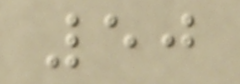50
